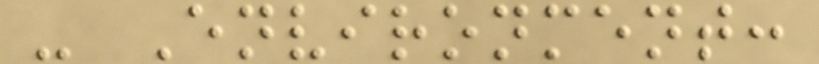- Environment:
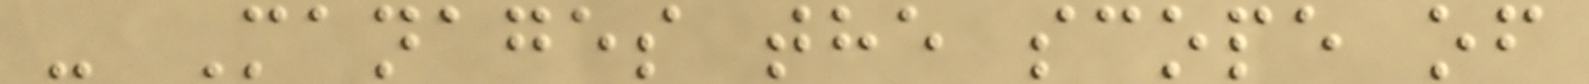- Manages the scope of
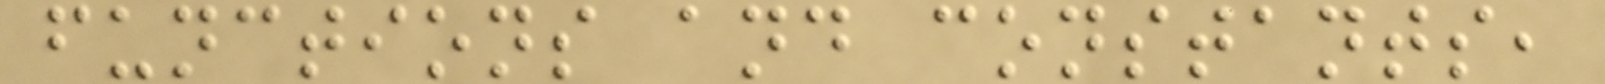functions and constants,
